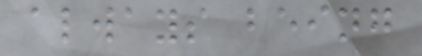always being
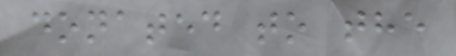donated to the
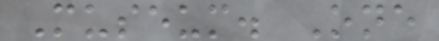Museum. One
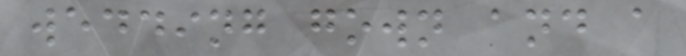wedding gown and a
